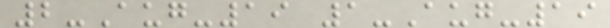2-Aug-19 1-Aug-19
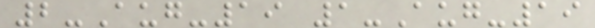2-Aug-19 1-Aug-19
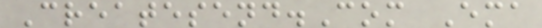Createsend.Com Ema
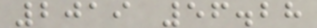2019 56.28
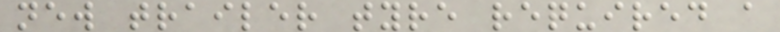new trailer tyre required a
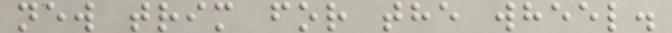new trim for the wheel.
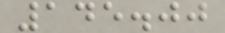145.00
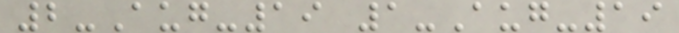2-Aug-19 1-Aug-19
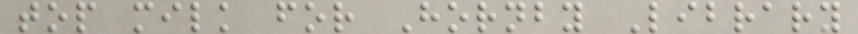top milk for Hornby Library
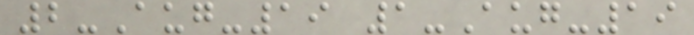2-Aug-19 1-Aug-19
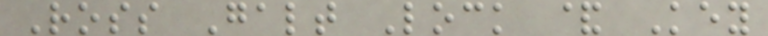Ross Galt Lock & Key
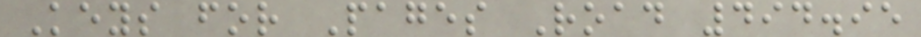Keys for Pages Road 494.95
